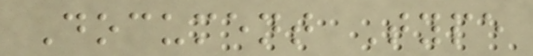Document Type
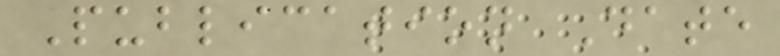Publication Date
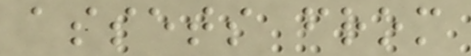assets from
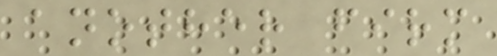another firm
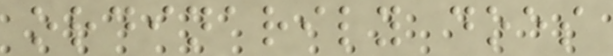ordinarily does
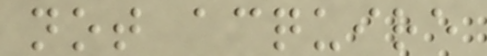not acquire
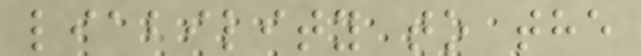liability to the
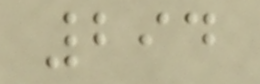294
